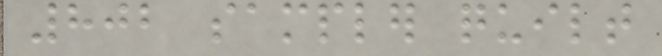802 sampler quilt
